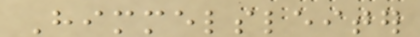Himmelsleiter
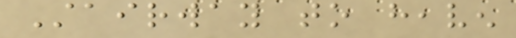Stairway to heaven
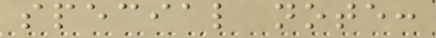special note:
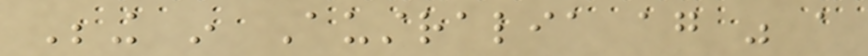Being in Australia again was a
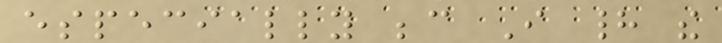especially because I had the
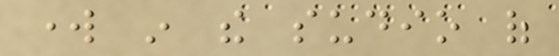work in the sudio of
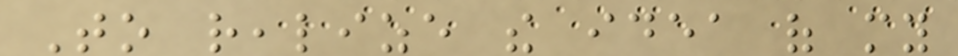To realize the idea of my
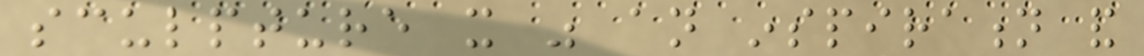sculpture it was an inspiration and
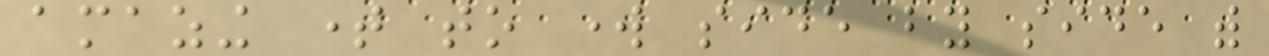amazing time to work side by side with
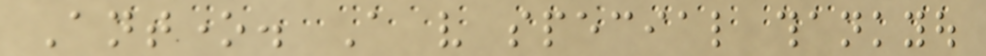Antone. A very special thankyou
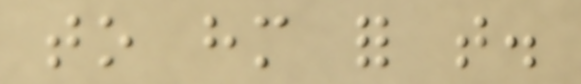to him for that.
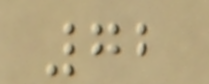72
